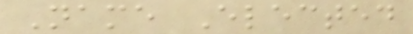Name Elected
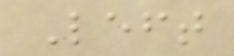Left
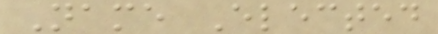Name Elected
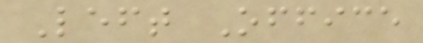Left Office
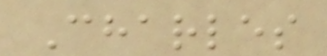Charles
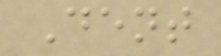Dent
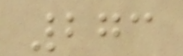273
